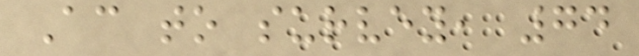According to survey, 74
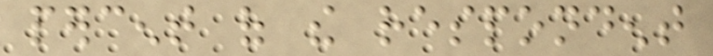percent of the respondent
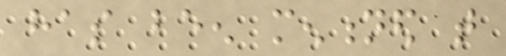has been mentioned that
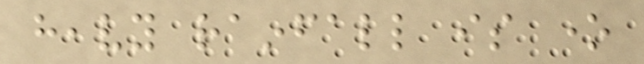heavy rainfall is one
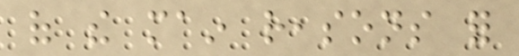of the main reasons for
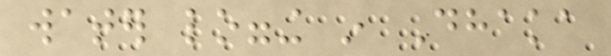water logging in Dhaka
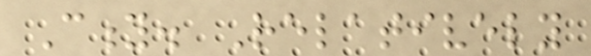City. Relatively
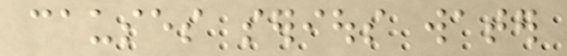causes serious water
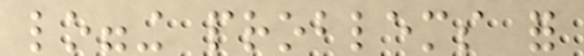logging problems for
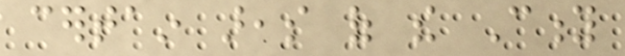certain areas of the City
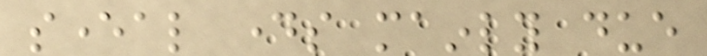several days mainly due
